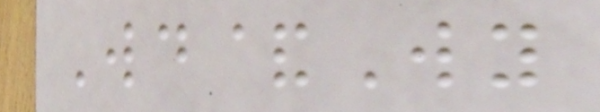Wd&Wy
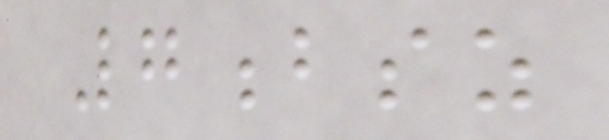7bsz
